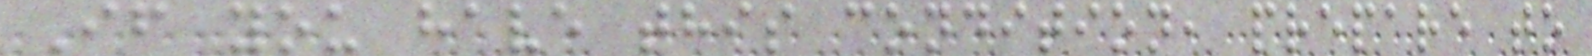If you have this condition, prepare to
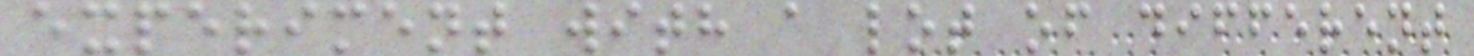experiment with a lot of different
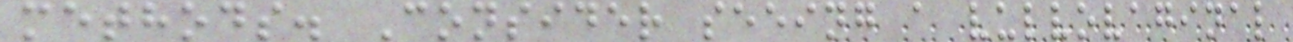methods. Consider seeing a vulvovaginal
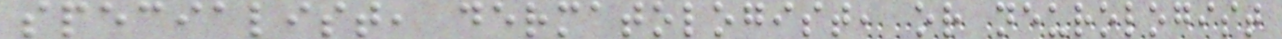specialist, dermatologist, or neurologist
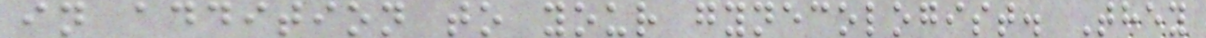in addition to your gynecologist. They
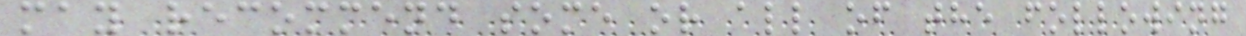may recommend some or all of the following
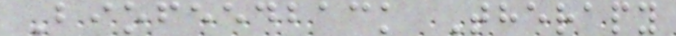Biofeedback Therapy
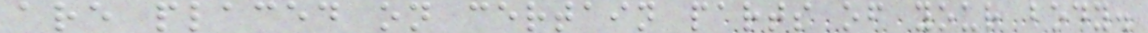are placed on certain parts of your body.
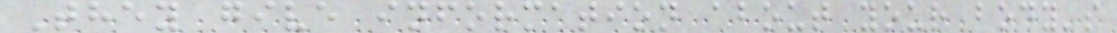They give information about your body's
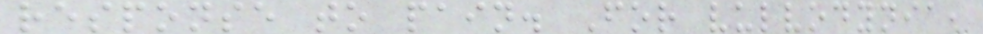response to pain. For vulvodynia,
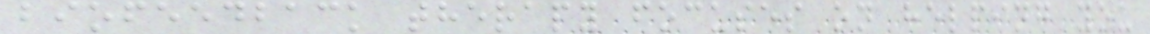biofeedback therapy focuses on helping you
